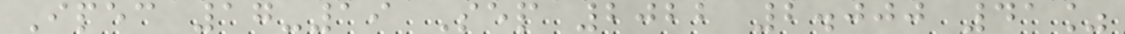Ipec 17-19 Sep 2022 2.000 41%
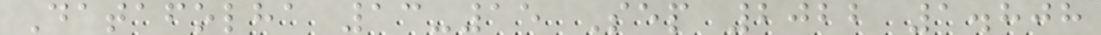Datafolha 13-15 Sep 2022 1.808
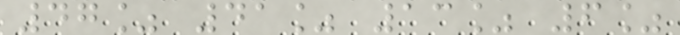47% 41% 13% 6%
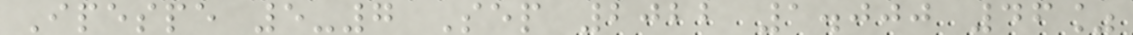Ipespe 5-7 Sep 2022 1.000 46%
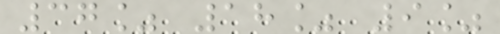37% 18% 9%
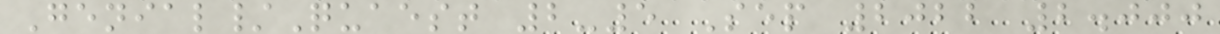Genial/Quaest 2-5 Sep 2022 2.000
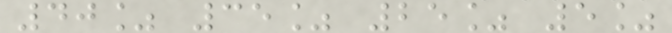40% 35% 25% 5%
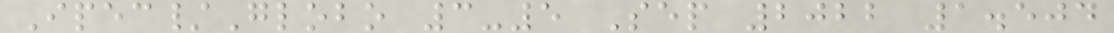Ipec/Globo 3-5 Sep 2022 1.504
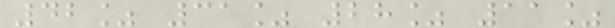42% 31% 28% 11%
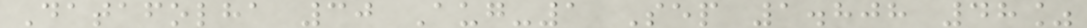Datafolha 30 Aug-1 Sep 1.808 48%
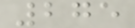275
